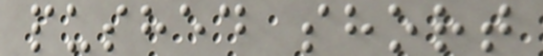pushed short
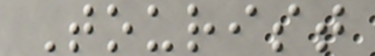Tourist
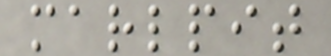marlpit
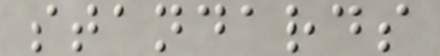standards
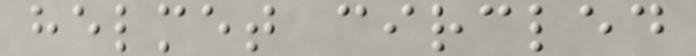helmet circled
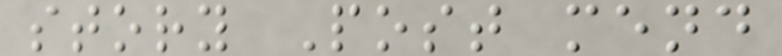story Post mend
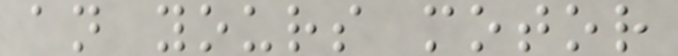an yours motor
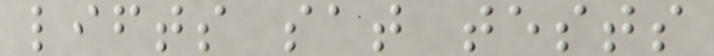lifts sat tests
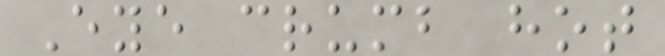Eye crumb hot
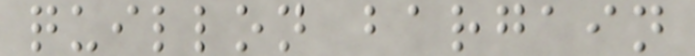quillon bargain
